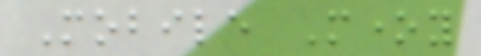Mobile Money
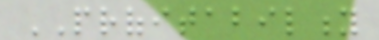PROFITABILITY
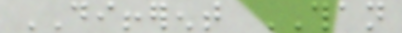DIFFERENT THAN
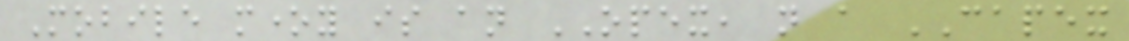Mobile money is an OPEX, not a CAPEX
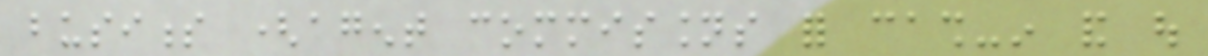business (agent commissions for cash-in and out
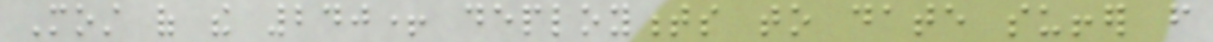Most of the 240+ deployments to date suffer from
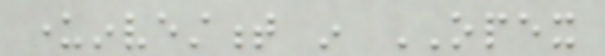underinvestment in OPEX
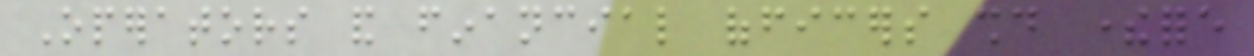Operators and financial officers should therefore
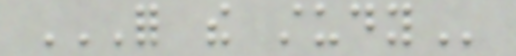FOR THE STUDY
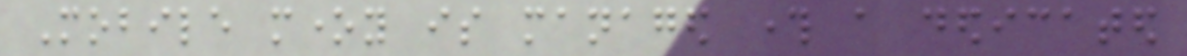Mobile money is managed through a dedicated
